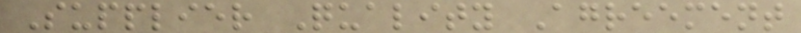Supplier Quality Agreement
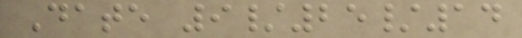Date 9/25/14
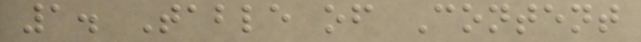1. Table of Content
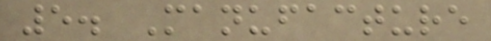5. Manufacture
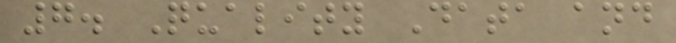7. Quality Data and
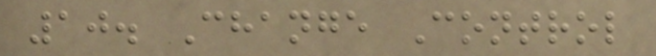10. Change Control
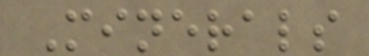Minerals
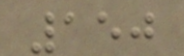150
